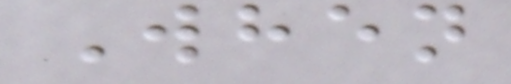When
